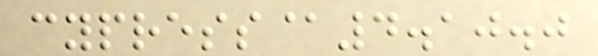cypress@4.10.0
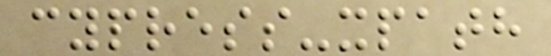cypress-xpath
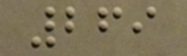269
